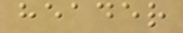header
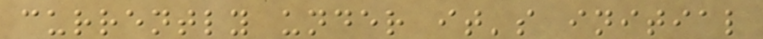currently under it's initial
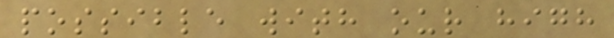possible with our high
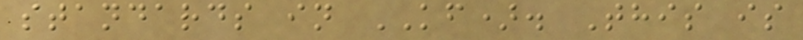standards in KF). This is
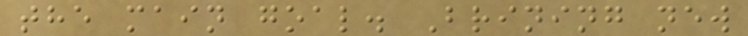the main goal. Brining new
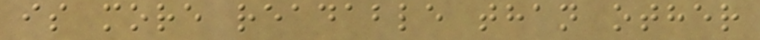is more readable than other
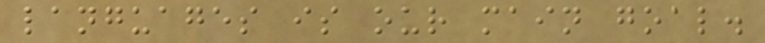languages is our main goal.
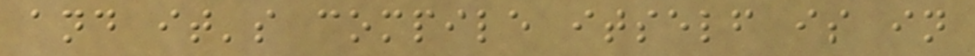and it's compile itself is in
